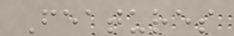Features
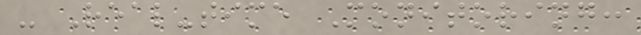- Real-time Monitoring:
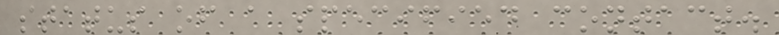status of a specified contact.
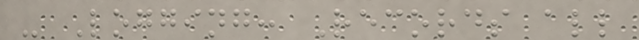- Logging: Records all
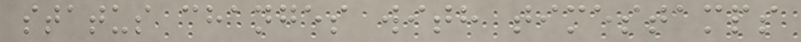status changes with timestamps
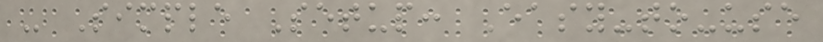- Simple Setup: Easy-to-use
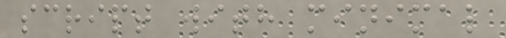script with minimal
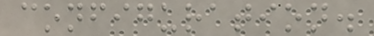configuration.
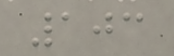103
